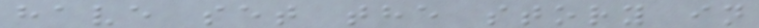have set the story in
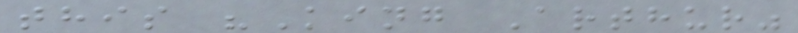this "King Arthur"
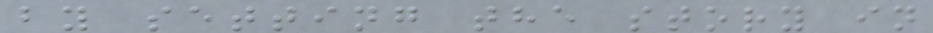by setting the story in
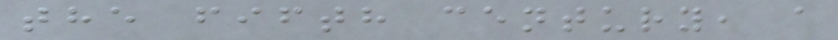the fifth century, a
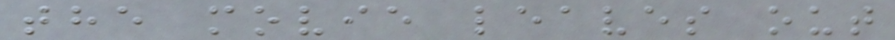the movie leaves out
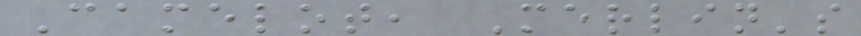Camelot, Merlin's
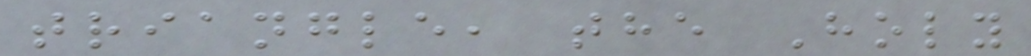triangle, the Holy
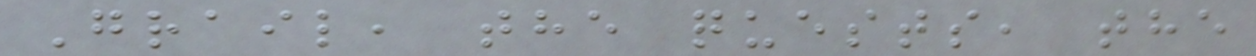Grail, the quests, the
